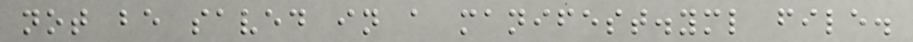not be saved in a manifest.yml file.
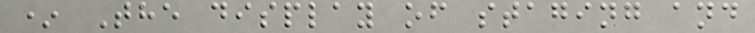* The display of staging and
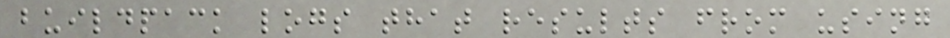buildpack logs that results from using
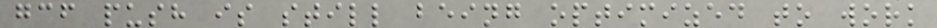gcf push is still being optimized to work
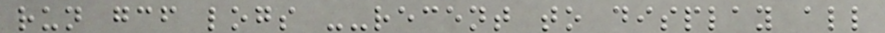run gcf logs --recent to display all
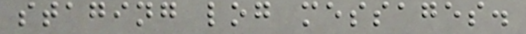staging log messages.
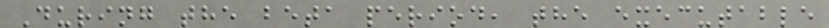During the beta period, the executable
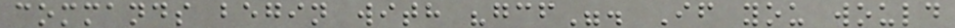commands begin with "gcf". If you would
